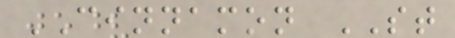CINNAMON ST
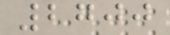2700
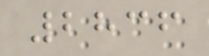2836
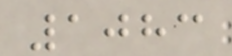1083
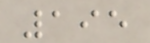195
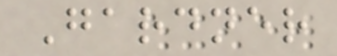Gardner
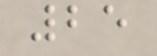25
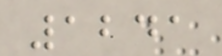1241
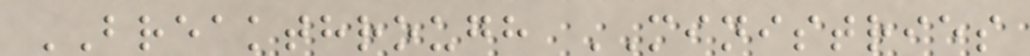BREAKTHROUGH MINISTRIES
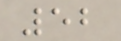52
